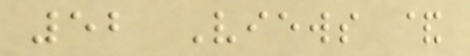52 Views &
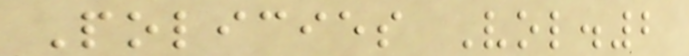Policies Vol.2
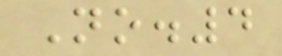No.4
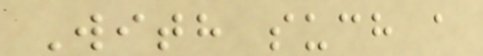With such a
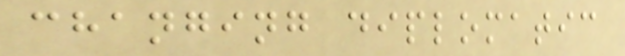changing diplomatic
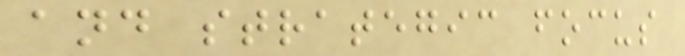and strategic focus
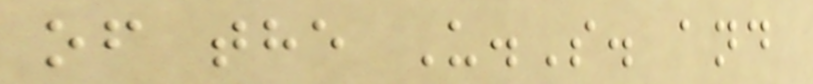of the U.S. and
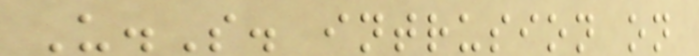U.S. intrusion on
